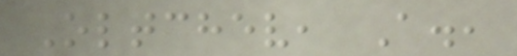Oltchev, A.,
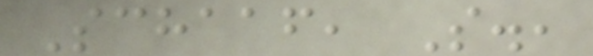Schaaf, S.,
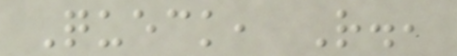Queck, R.,
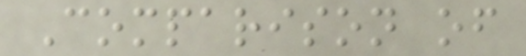Comparison of
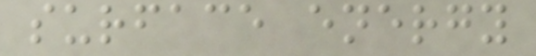surface energy
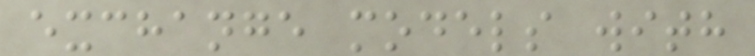exchange models with
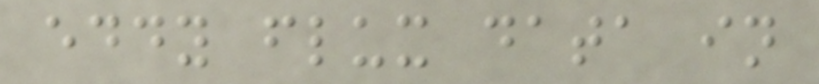eddy flux data in
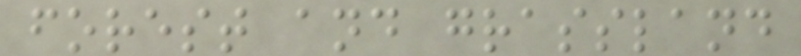forest and grassland
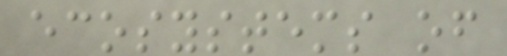ecosystems of
